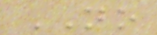NO
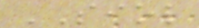SIOL
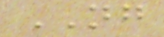NG
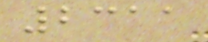2311
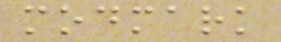modmark
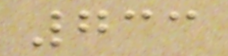733
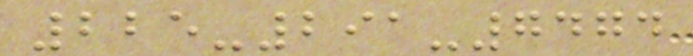225-291-7474
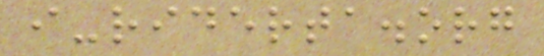i-riderta.org
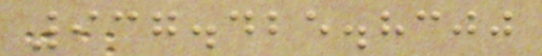937.425.8300
